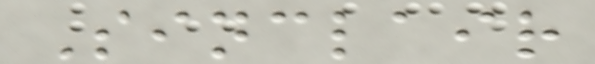Sinclair
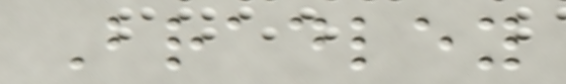Bradley
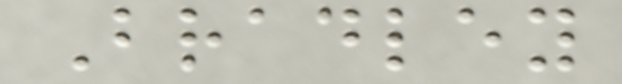Bradley
